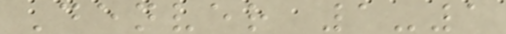Denver 1-1
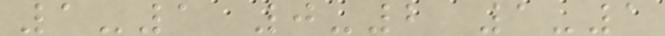1-1 0-2 1-1
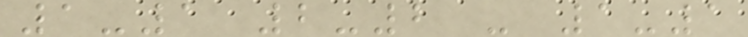1-1 2-2 - 1-1
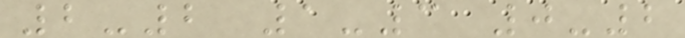2-2 1-3 0-2
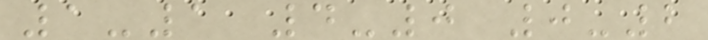1-1 4-0 0-2
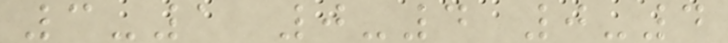3-1 0-4 0-4
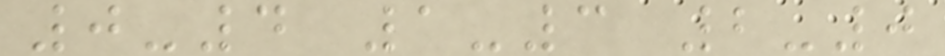0-4 1-3 2-0
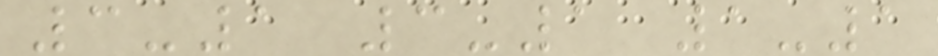3-1 3-1 1-1
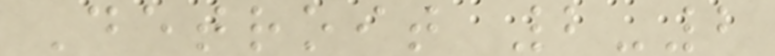Detroit 2-2
